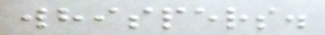whispers.
